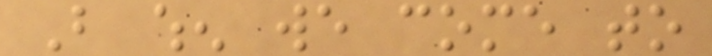But when we come to
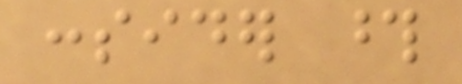consider those
